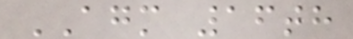AGM 16th
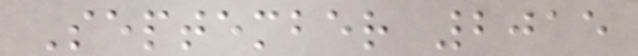September 2015
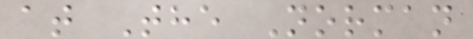at The Norman
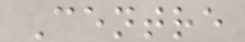Centre
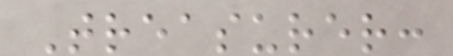Treasurer:
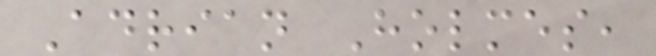Adrian Holmes,
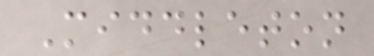Middleton
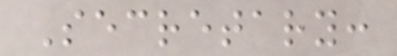Secretary:
